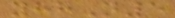yhhN5
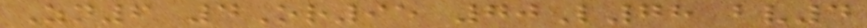Zn6 4Or95 70L78 bv4
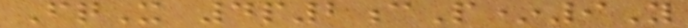FqX 4p2cP*9Y
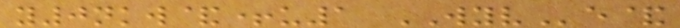y0nkw&+u1 WYVe&
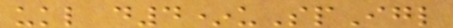ukl d4*uSpIgl
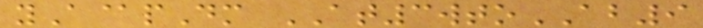yA@pDm AT3wtoAB9
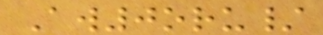Aw0oru/
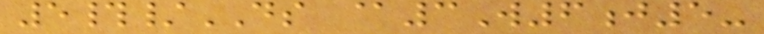5#/DS @3W6j5-
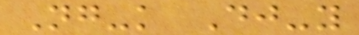Ng-k Dj-y
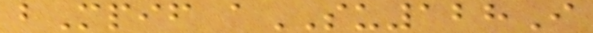bMpif aSU128I
